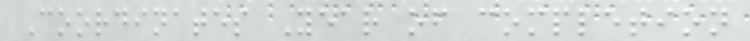Coordinates Year of completion
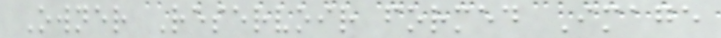Owner Reservoir formed Image
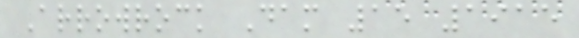Arrowrock Dam 15 1915
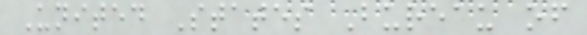United States Bureau of
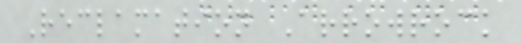Reclamation Arrowrock
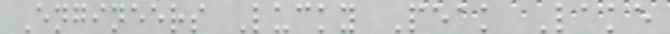Engineers Lucky Peak Lake
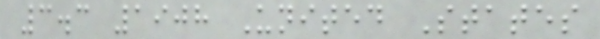3.3 1908 United States
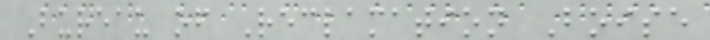Bureau of Reclamation Boise
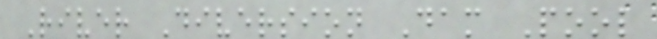River Diversion Dam Pool
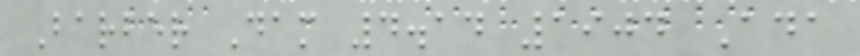Barber Dam 4.14 1904 Ada
